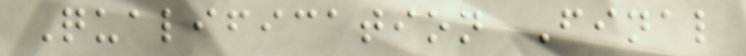Qualification Final
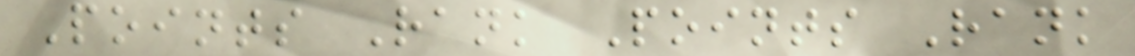Points Rank Points Rank
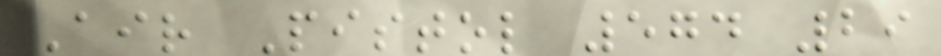Air Pistol 574 29
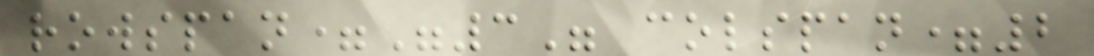rowspan="3" colspan=2
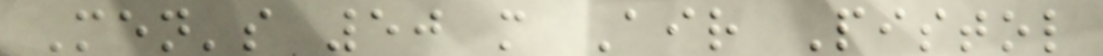Men's 50 m Air Pistol
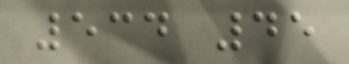534 45
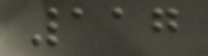117
